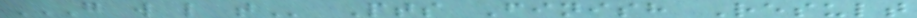G W L T Pts Finish Result
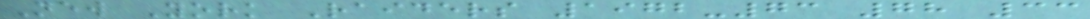New York Raiders 1972-73 78 33
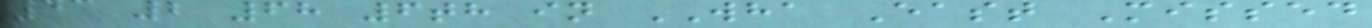43 2 68 6th in WHA East Missed
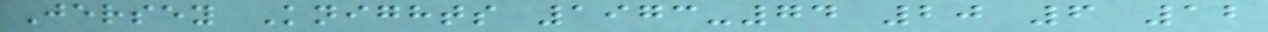Jersey Knights 1973-74 20 6 12
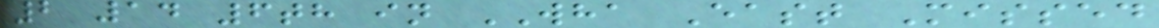2 14 6th in WHA East Missed
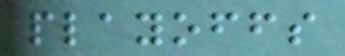playoffs
